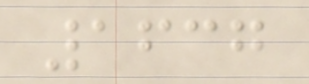1637
